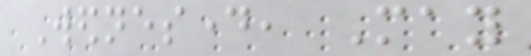Wednesday, May
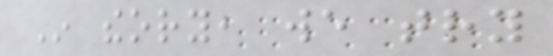In theory, we try
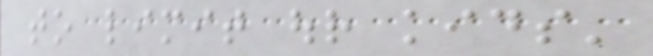to limit our kids'
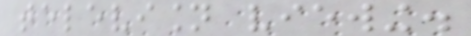television viewing.
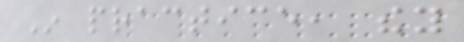In practice, they
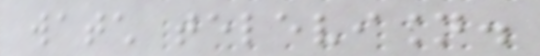watch television.
